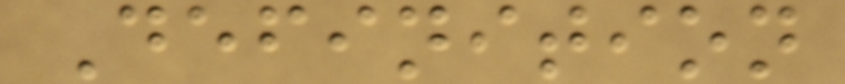Definition
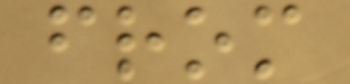from
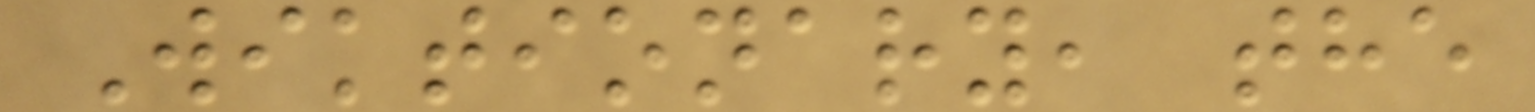Wiktionary, the
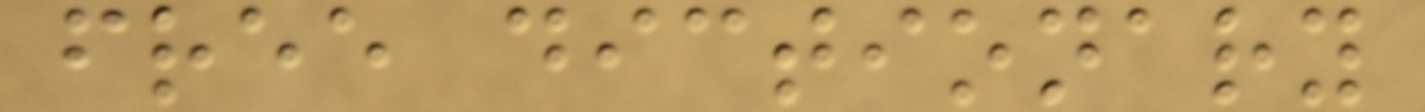free dictionary
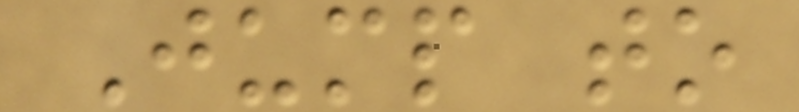Jump to
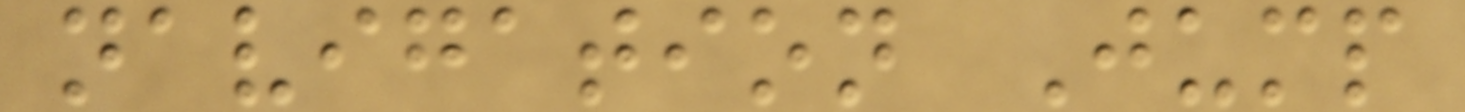navigation Jump
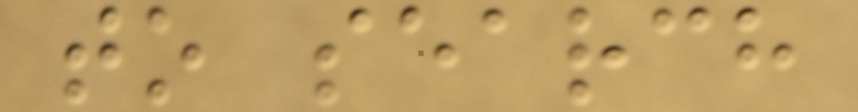to search
